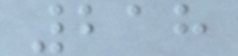218
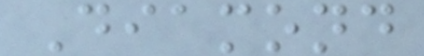Diamond
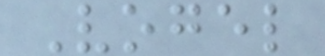Vogel
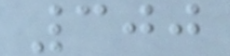300
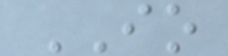IO
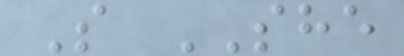S SHE
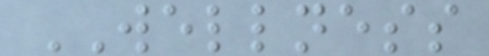WELLNESS
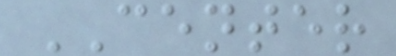CENTER
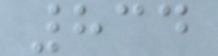834
